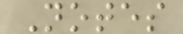Notes
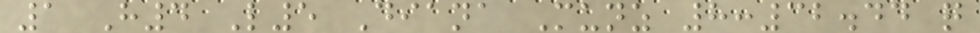1 H4 L5 Diana Munz 8:32.44 q
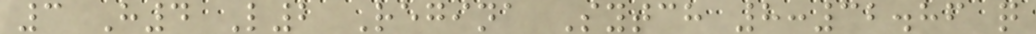3 H4 L2 Regina Sytch 8:32.86 q
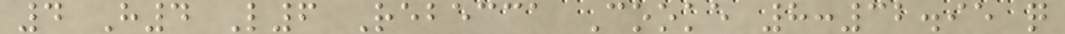4 H4 L6 Rebecca Cooke 8:32.95 q
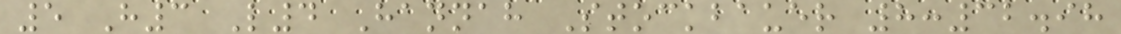5 H3 L4 Hannah Stockbauer 8:32.98
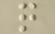q
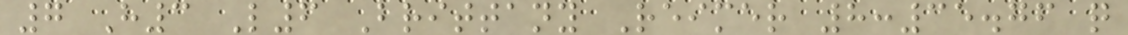7 H3 L6 Brittany Reimer 8:35.76 q
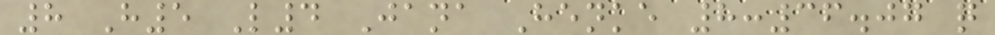8 H5 L4 Jana Henke 8:36.07 q
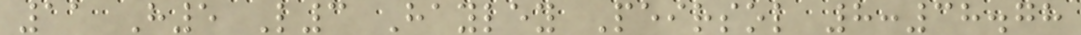11 H5 L3 Hayley Peirsol 8:38.78
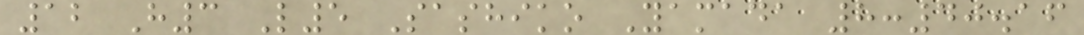12 H3 L5 Sashiko Yamada 8:40.16
